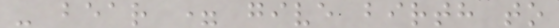- bear = give birth to
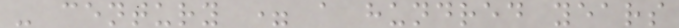- century = a hundred years
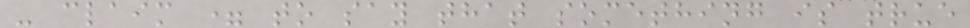- claim = to say that something is true
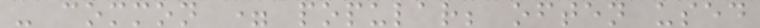- common = popular; often used
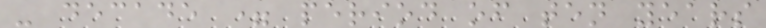- decade = period of ten years
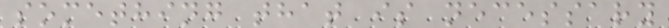something that is necessary
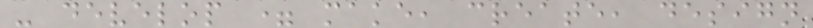- develop = make, create, design
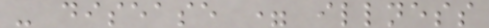- disease = illness
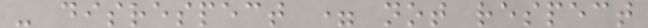- disrespect = not respect
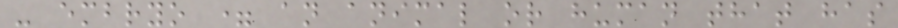- embryo = an animal or human that has
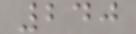240
